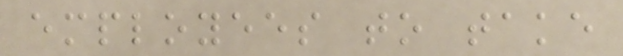employees to take
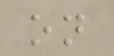on
